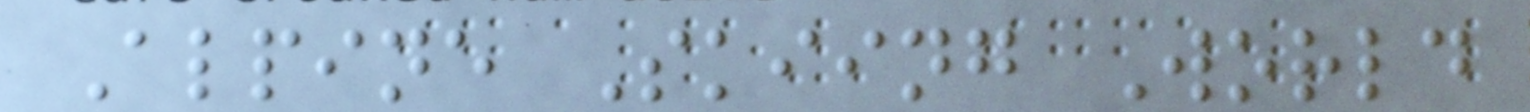Alpine Skiing World
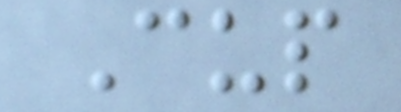Cup
